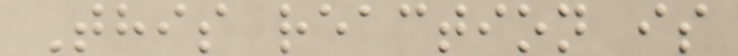This reaction is
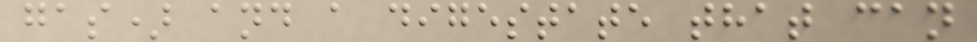gas) and a digestate that can
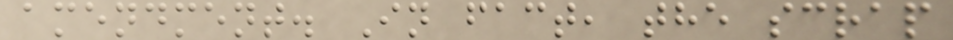amendment. In fact, the scrap
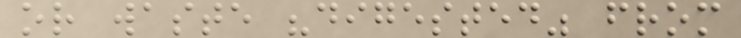or waste "digested" from
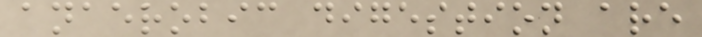anaerobic digestion are
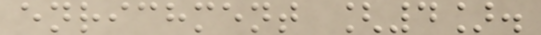enrichment [4].
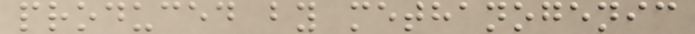produced by methanogenic
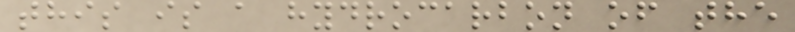this is a hydrocarbon of the
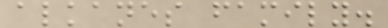alkanes family.
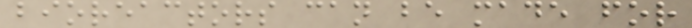bioreactors can be made for
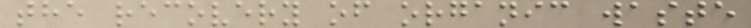the recovery of organic waste
